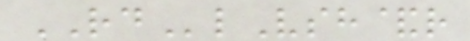RDlVsh&r
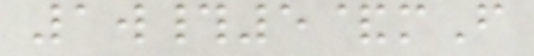1w#5&mF
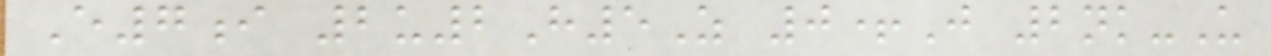E7i 2u2H5Z 0+J 2nk-U
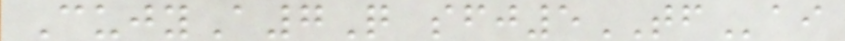CujyA7Q sfj5TFai
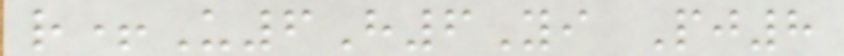r+U6H6Yi Pj8
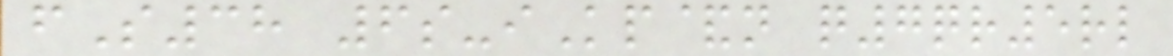fS38 6s-iKp&n q7qr5rl
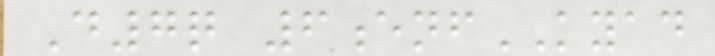D7q 6enfKYAD
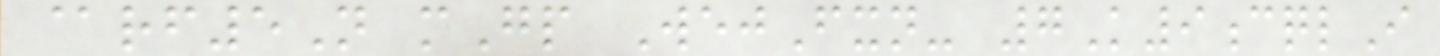@rf5N mGp WejFxn- 7K9cqlI
